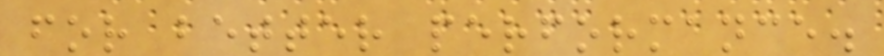for better performance.
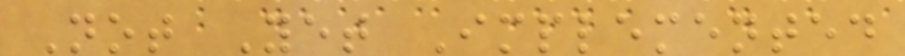Not Yet Implemented
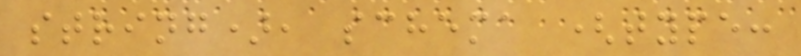string), schema (type:
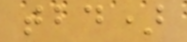tbd)
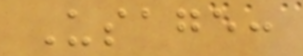Usage:
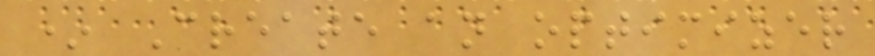* Create an optimizer
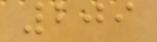209
